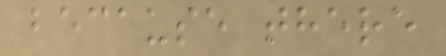because there
